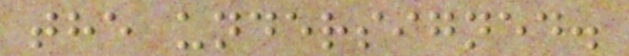the undersigned.
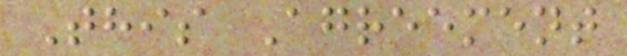This Agreement
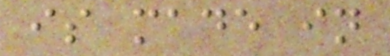is made in
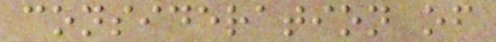consideration of
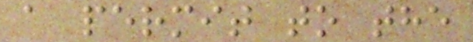a permit to the
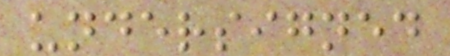undersigned
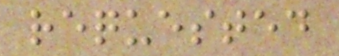requested
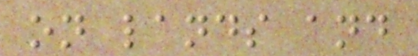on lands and
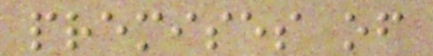premises of
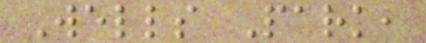Wells Park,
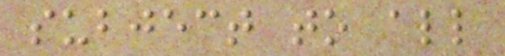subject to all
